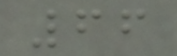66
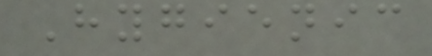Hygienic
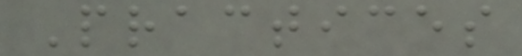Practices
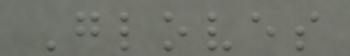Gloves
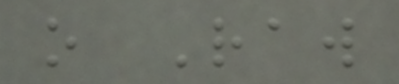o Raw
